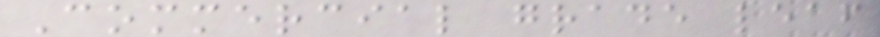Commercial grade leaf
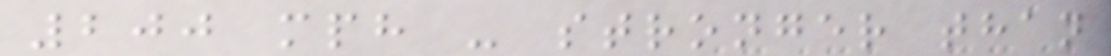200 mph - stronger than
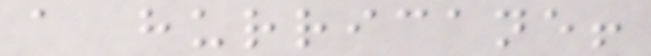a hurricane!
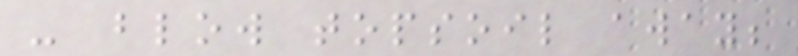- blow topsoil away;
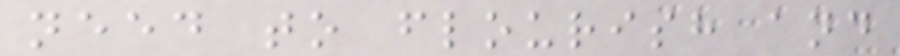need to flourish and
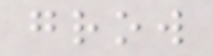grow
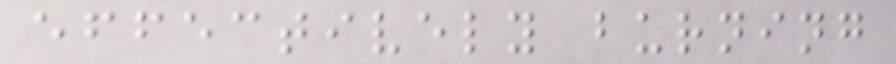effectively burning
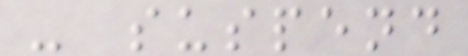- suspend
